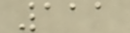111
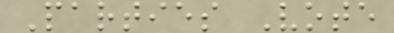Parties Vote
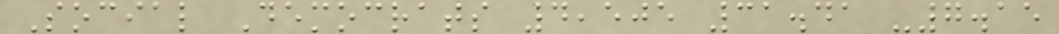Social Democrats 4,505 31.41 -7.15
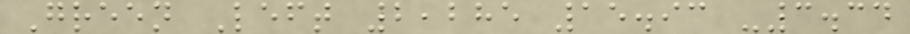Green Left 2,285 15.93 -3.34
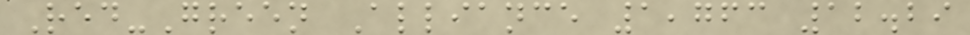Red-Green Alliance 1,763 12.29
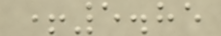+5.85
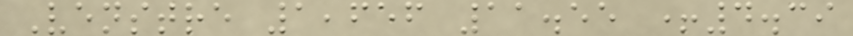Venstre 1,656 11.55 +4.39
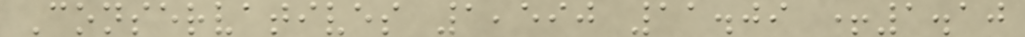Conservatives 1,590 11.09 +1.10
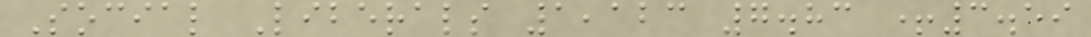Social Liberals 1,123 7.83 +3.59
